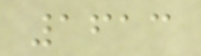1613
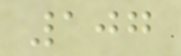107
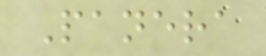Panera
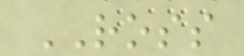ROSS
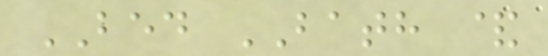BED BATH &
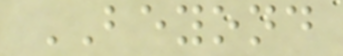BEYOND
